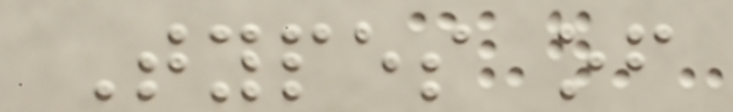Types of
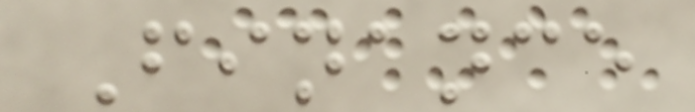Finance
